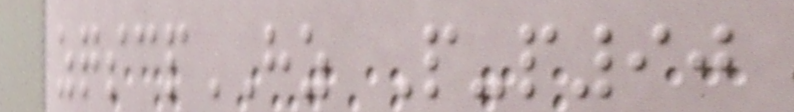zqscpHZ P-p90
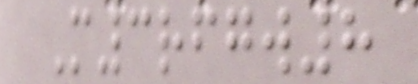M3rfgw8
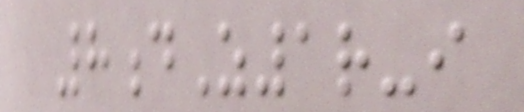8dZ1r-i
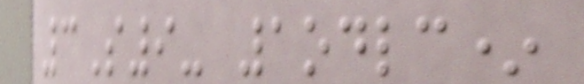3S9- 1odlc*
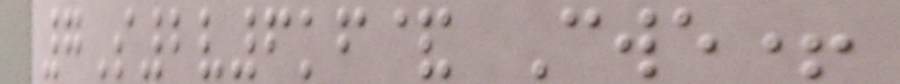7S2v6kf& Cwe+
